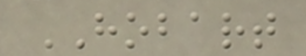HOBART
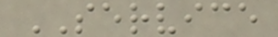SERVICE
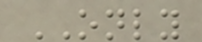ONLY
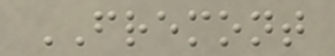FREMONT
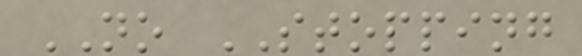NO STOPPING
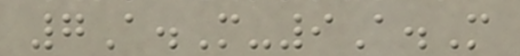7A.M-9A.M
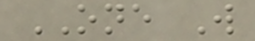ONE W
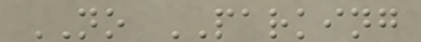NO PARKING
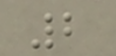2
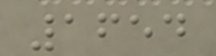1654
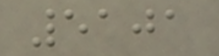5101
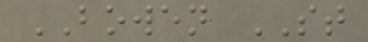BOWEN ST
